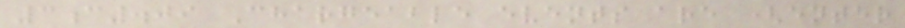3c.09 Chargeable events are (enter
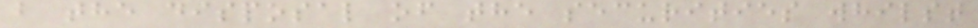b the disposal of the securities whilst
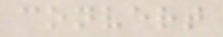convert
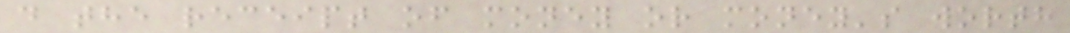d the receipt of money or money's worth
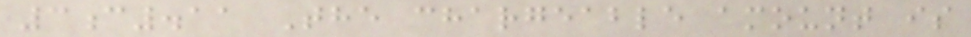3c.11 The chargeable amount is
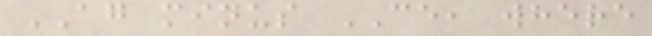AG minus CE, where
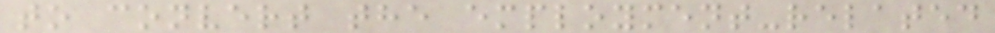to convert the employment-related
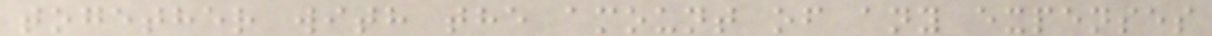together with the amount of any expenses
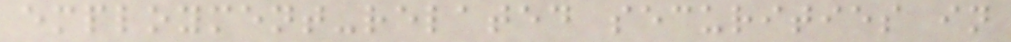employment-related securities in
